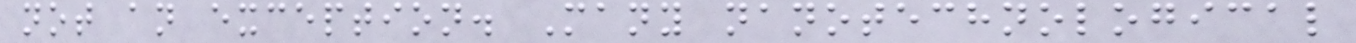not an exception. Many nanotechnological
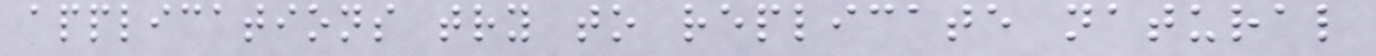applications try to replicate natural
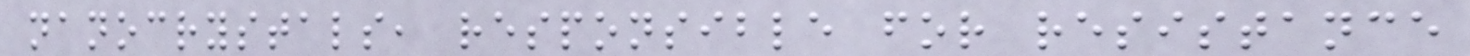nanocrystals, responsible for resistance
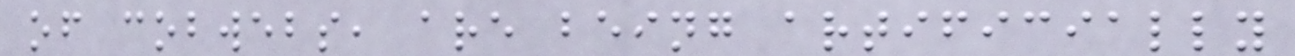of cobwebs, are being artificially
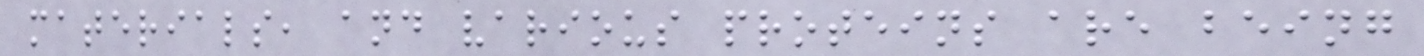materials, and various proteins are being
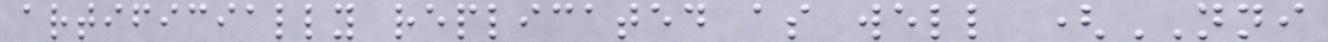artificially replicated as well (NNI
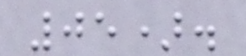05).
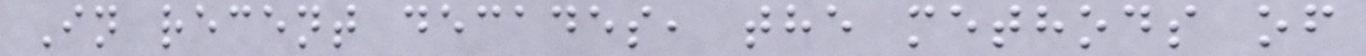In recent decades, the methods of
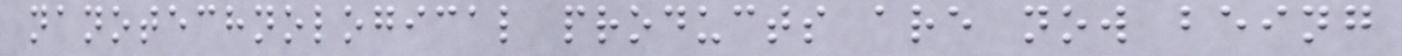nanotechnological products are now being
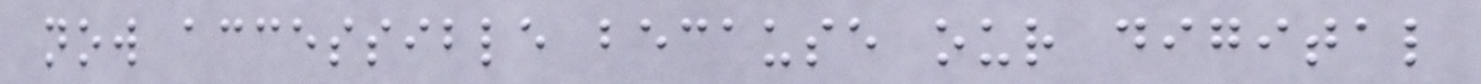now accessible because our digital
